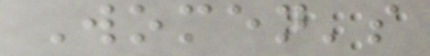Women's
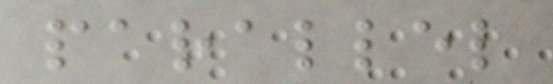parallel
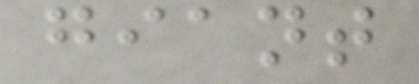giant
